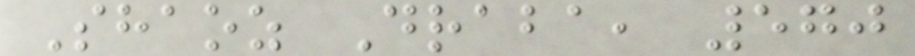Shaoz Draba, 570
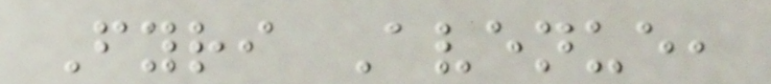Fyri Avenue,
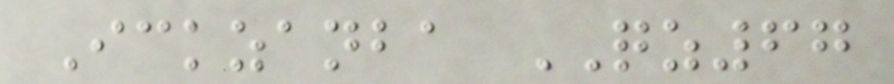Ickzanba QZ67
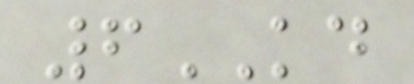6KD
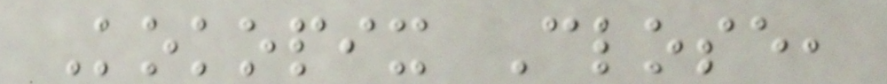Kokopix Close,
